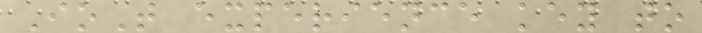IoT experience key to
